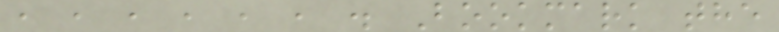, , , , , , . Bookmark the
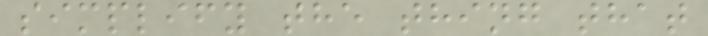simplify the thing that
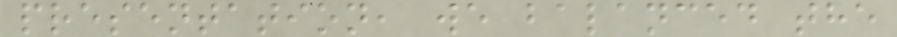presentation, we balanced the
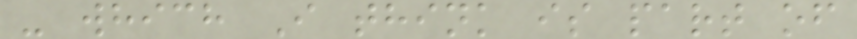- which I think is part of
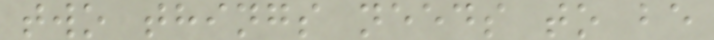two things needs to be
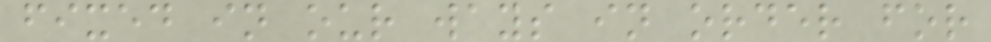fixed in our ways in order for
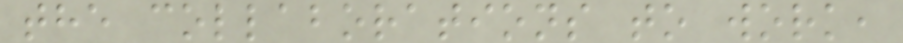the collaborations to work,
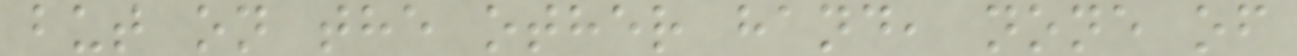but on the other hand, none of
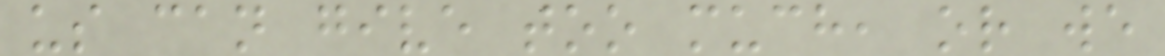us can give too much, or we
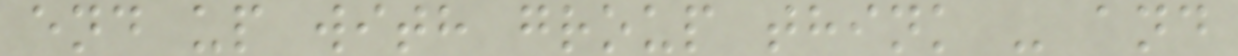end up with group think - and
